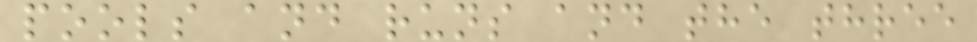pools and runs and the three
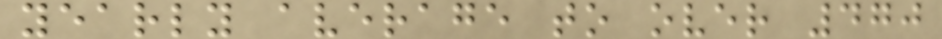yearly average to over 470
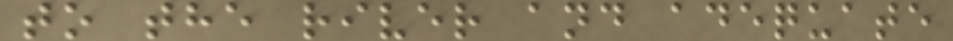to the river and adequate
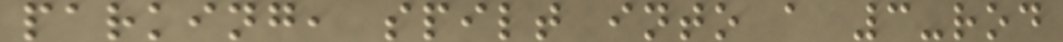parking, spilt into a 3-rod
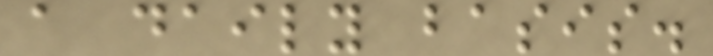a daily basis.
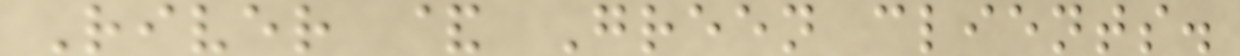River & Green clients.
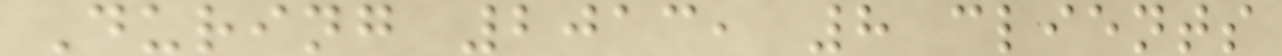During 2013, 8 clients
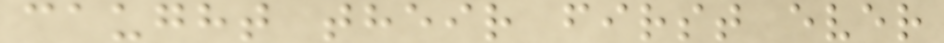caught their first ever
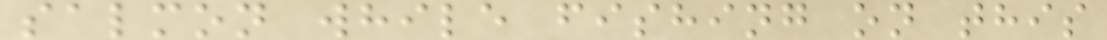salmon while fishing on this
